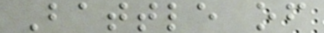Battle of
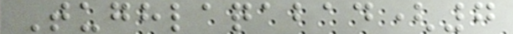Tughlaqabad(7
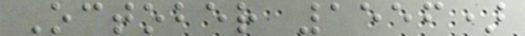October 1556)
